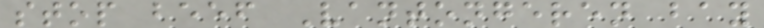stop beef Vantongeren bay
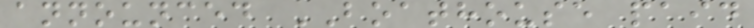announced BOATHOUSE paid
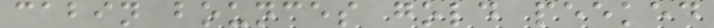cabin bounces gold peeked
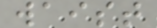waist
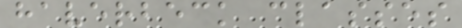haverbeck classes
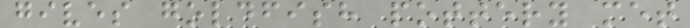gives goldfish pottery met
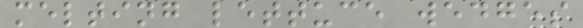melting lettuce wedges
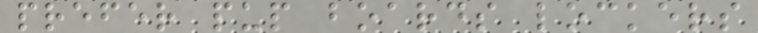prefer pup boards lockers
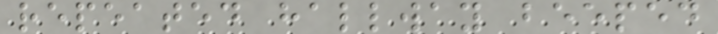repeated hallway beeped
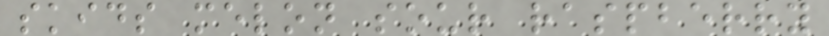skids melon sour raspberry
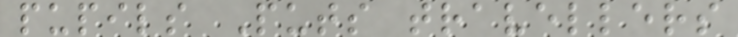pupils Puts travellers
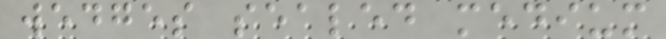wedges sealed medium
